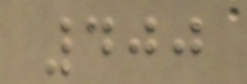400
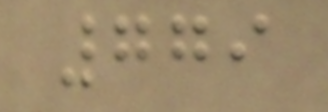779
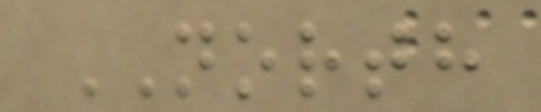NORTH
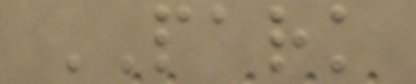PARK
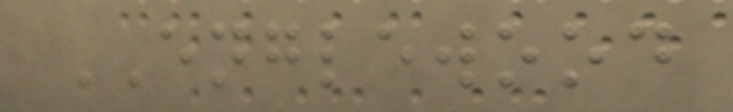ENGLEWOOD
